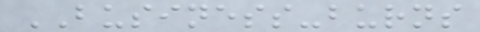BUSINESS-burns
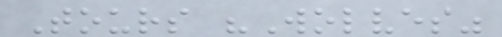Tours "Wolves"
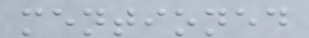mentioned
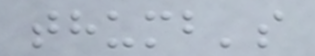thumb's
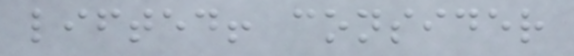lifted! consider
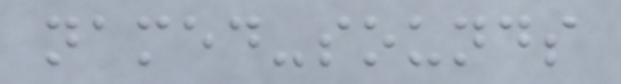named-sounds
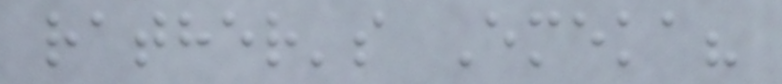rather's Emeka?
